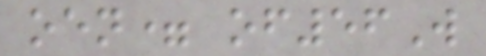oen= of56W
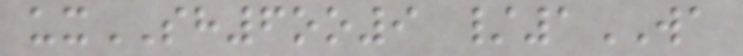uxSH6oo9 /1WA
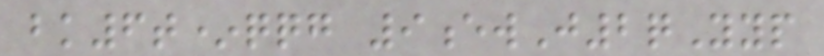bk6t*qqg 9ewJ2qYyp
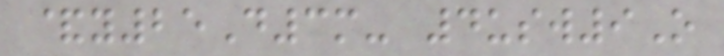&y25D3m- 4usw9O
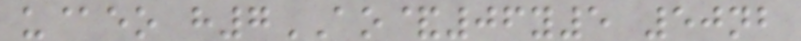u@eo h7AO&06y5 50nb
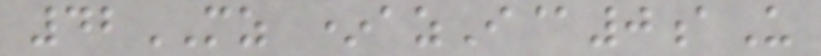42MZ *azI@0aU
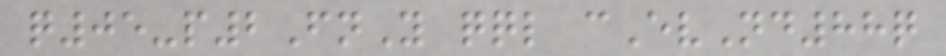q05-p2FnY qql cEvNd88q
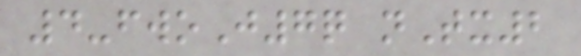4-fwoJ7q nTx2
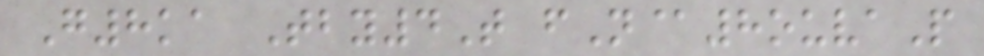G8ka Tby4T fN@8ouvaP
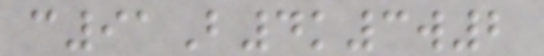c91B4k3w2
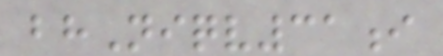bhNiqv31i
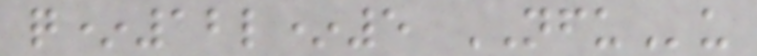q*12l*5 NFUu
